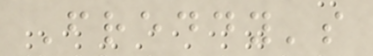Freddy's
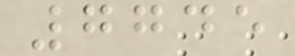7745
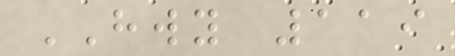HWY 119
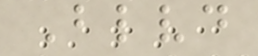Blvd
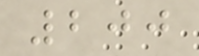200
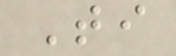Ti
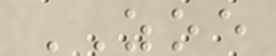ZOE
